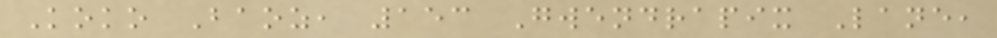Koko Baoz, 153 Gwendrapix Lane,
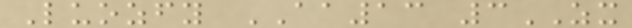Luozfy AA13 3ZX
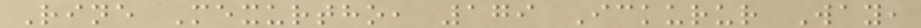Rine Mexurtho, 179 Ickurur Way,
